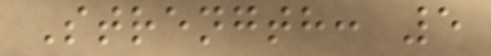Strength: 5
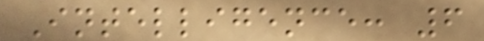Intelligence: 6
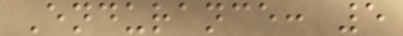Endurance: 5
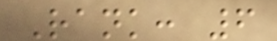Rank: 6
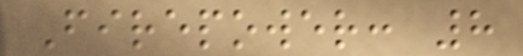Firepower: 8
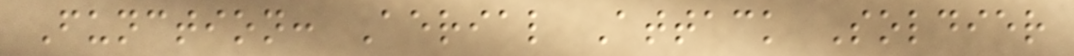Function: Aerial Attack Soldier
